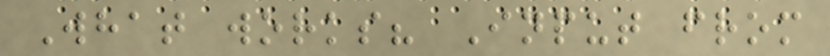What works? Input from
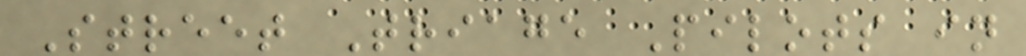Street Triage Pilots in
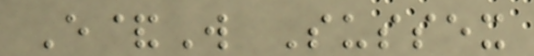E&W Sussex
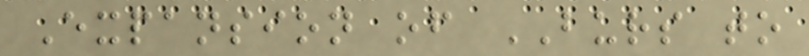Expansion of BURS to
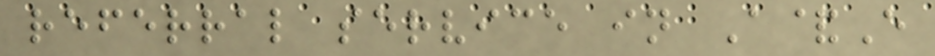referral service in A&E
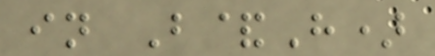in B&H)
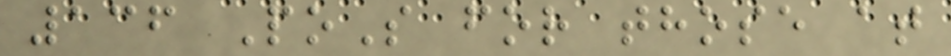136 PoS for those at
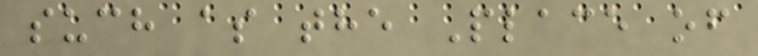such as the Place of
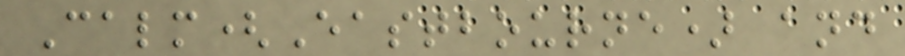Calm(Eastbourne) and
